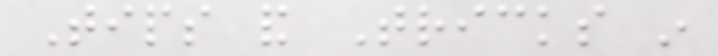Tips and Tricks in
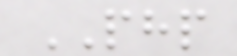PHP
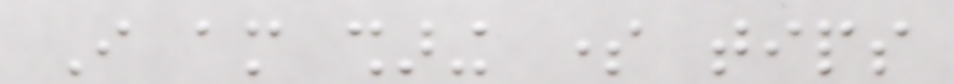I am sharing some tips
